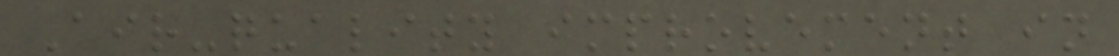Air-quality improvement in
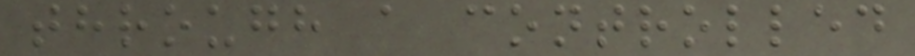through a controlled
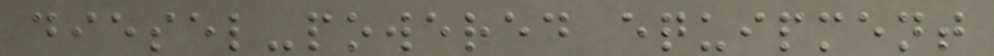diesel-powered equipment
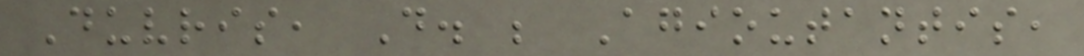Duvris, D. ; Agioutantis,
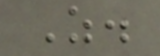Z.
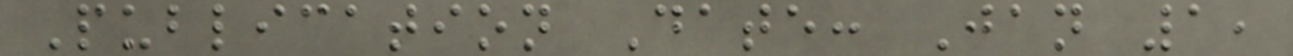Publication Date: Jan 1,
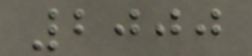2000
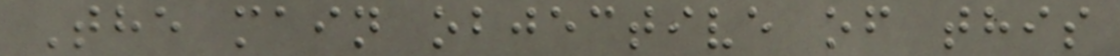The main objective of this
